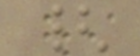{
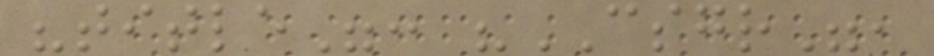"title": "CSGR",
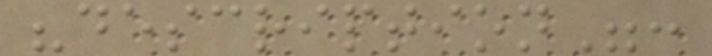"description":
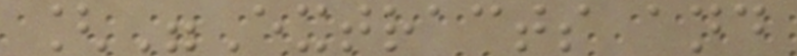["Extracts and
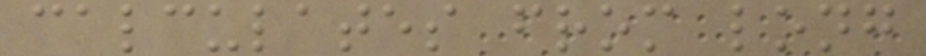calculates from long
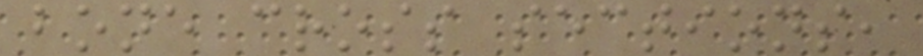bone cross sections,
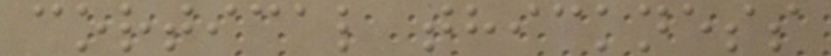cortical thickness
